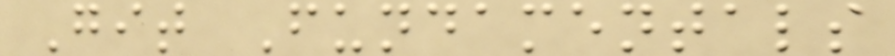Git Fundamentals
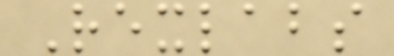Rexlabs
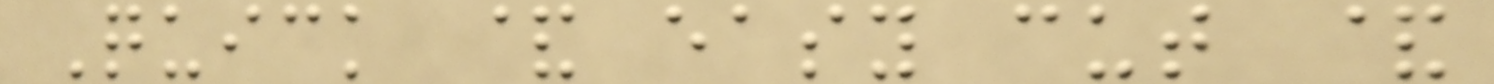Quick & easy cut &
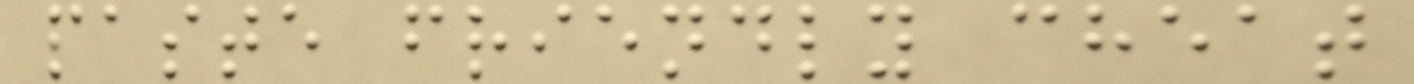paste friendly cheat
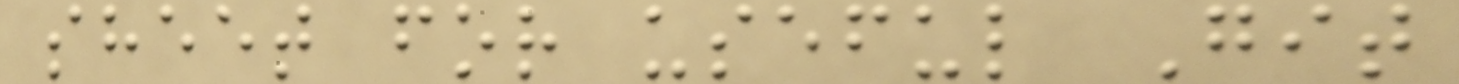sheet for useful Git
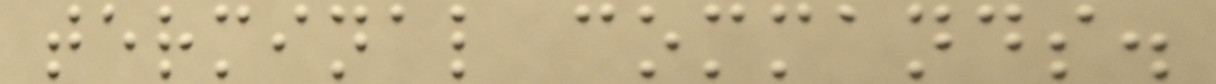terminal commands.
